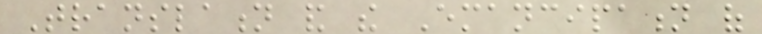Translation and the Emancipation of
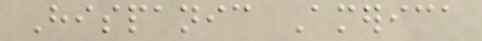Hispanic America
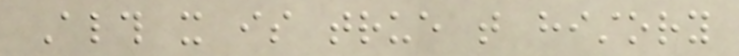Although it is true that history
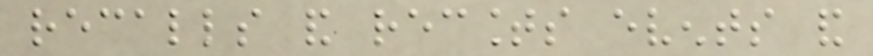recalls and recounts events and
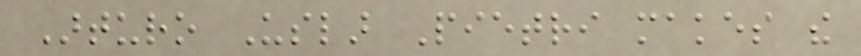Arturo Uslar Pietri makes the
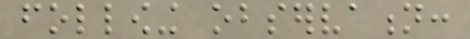following observation:
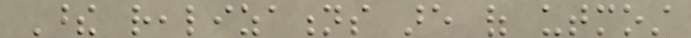These realizations are of utmost
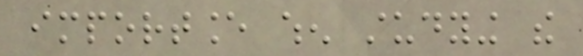importance when studying the
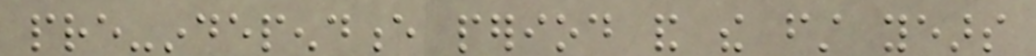pre-independence period and the first years
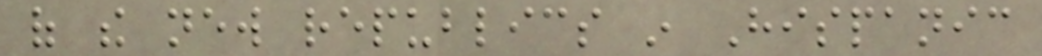of the new republics in Hispanic
